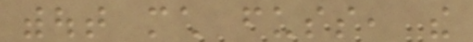without much fuss, the
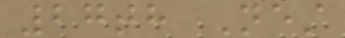27th Nest
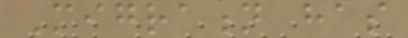Migration has
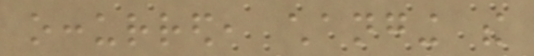occurred, changing the
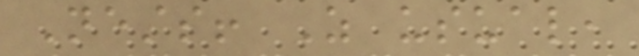Nests! As usual,
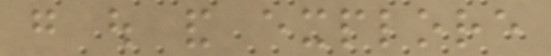go out and explore
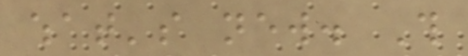what's new. This
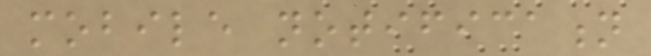mobile notification
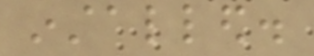installed.
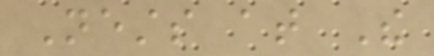Nests at The
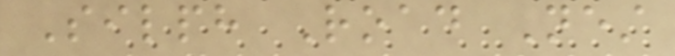Silph Road Nest
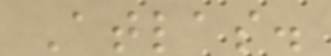Atlas.
